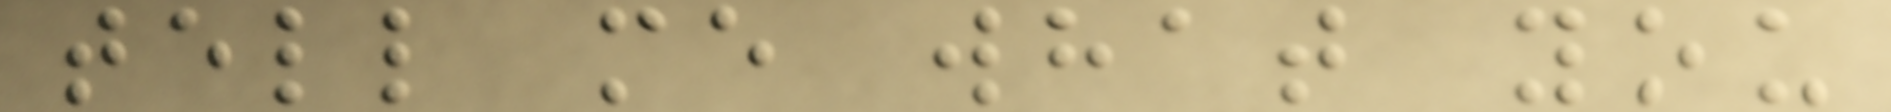tell me what you
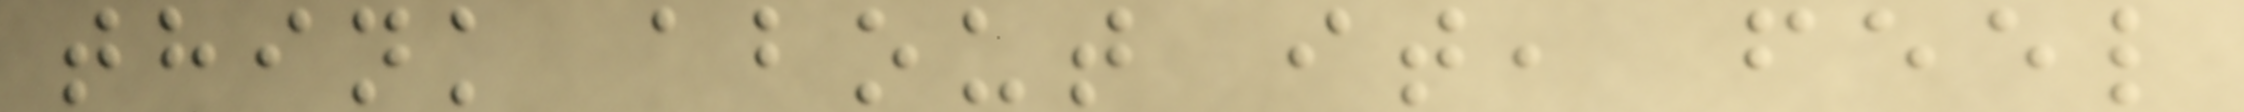think about it, feel
